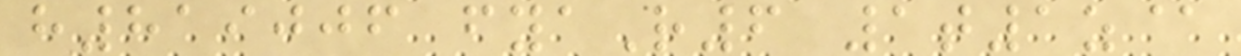h819006 fyaR6 1t1z@
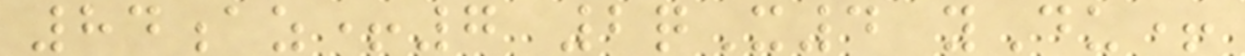84az+7 2qX4 yDu+
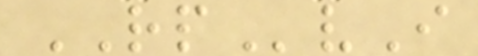RPvI
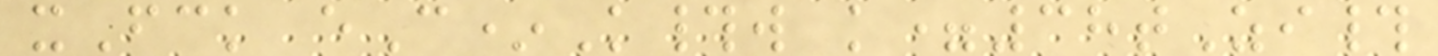xFck eC*K#w k=38tZi#
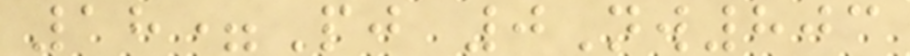18=Pj 0Nw803
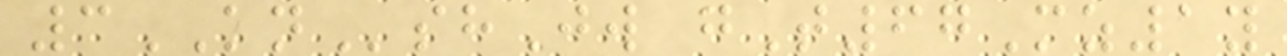3KNshJw gT67Mz1y
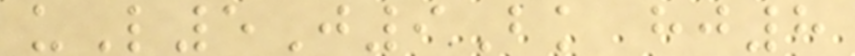uL5J9Bk hj8
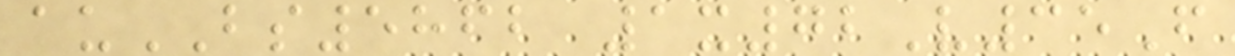auBS5862 1x72V35F
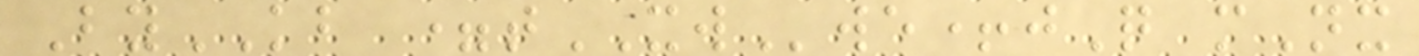ByKB =tXWwe+jQ mNx
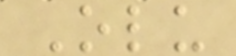Olu
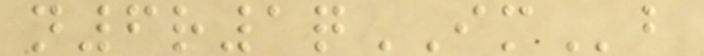n6r1qIMb
